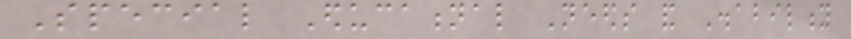Special Educational Needs and Disability
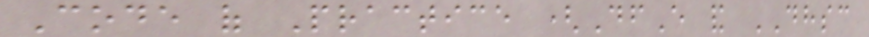Code of Practice (DfE and DHSC
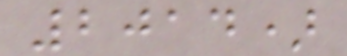2014)
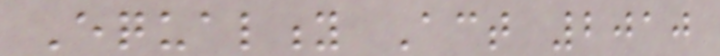Equality Act 2010
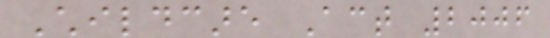Childcare Act 2006
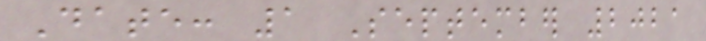Date: 1 September 2021
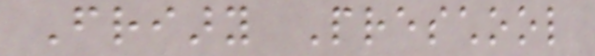Friary Preschool
